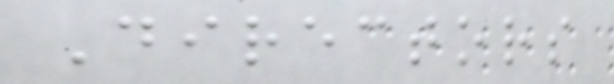Directors
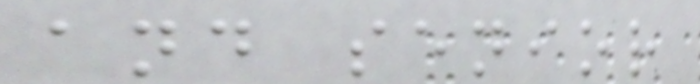and senior
